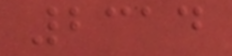2314
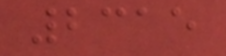2315
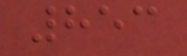853
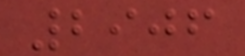2906
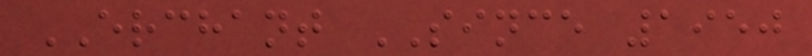ERCHANT SINCE 1950
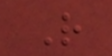R
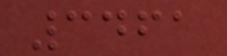3461
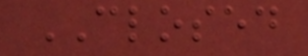CLOSED
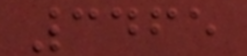3465
